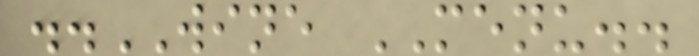..WINE MENU..
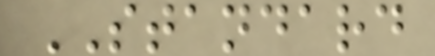STANDARD
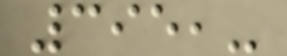395,-
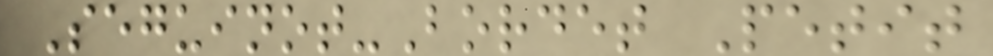Seguinot-Bordet Petit
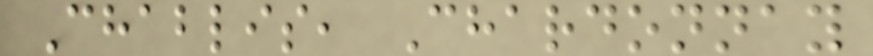Chablis, Chardonnay
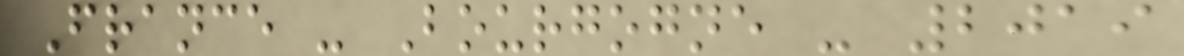France - Bourgogne - 2019
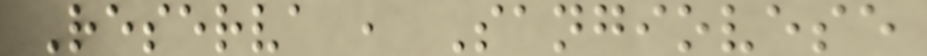Reserva , Sangiovese
